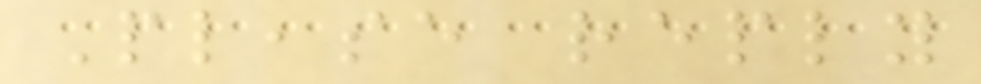Please reply
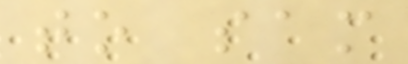to sam
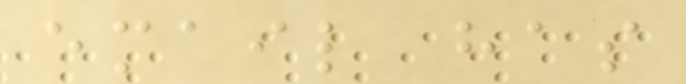email has
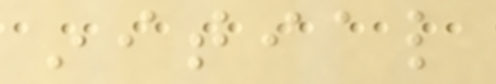initial
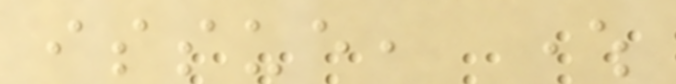issue, where
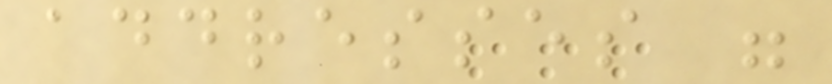addresses were
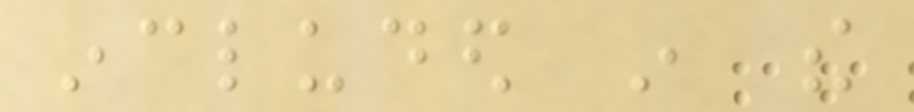included in the
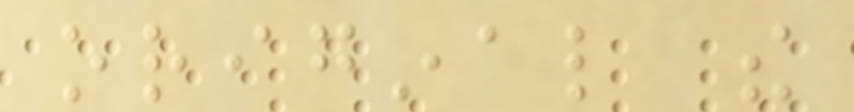original the
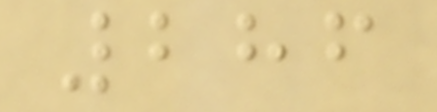286
